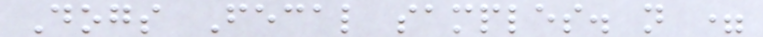Dogs Fecal samples. n =
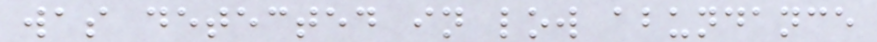was detected in low abundance
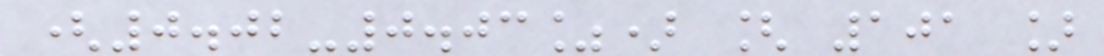(0.02-0.03%) [ 101 ]
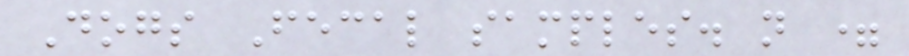Dogs Fecal samples. n =
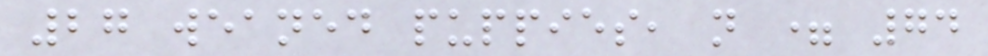27 weaned puppies, n = 74
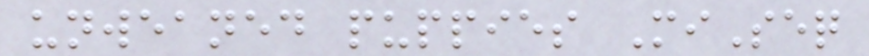unweaned puppies MiSeq
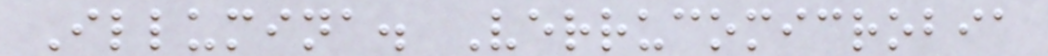Illumina. Verrucomicrobia
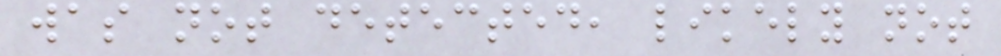was not detected, likely not
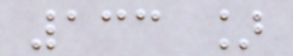133 ]
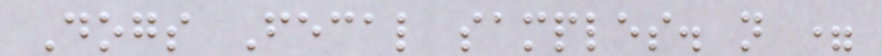Dogs Fecal samples. n =
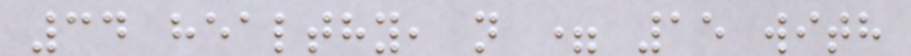34 healthy, n = 15 with
